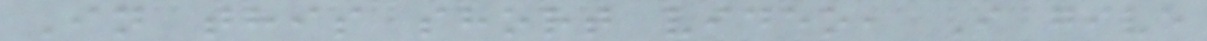In this short video, I give
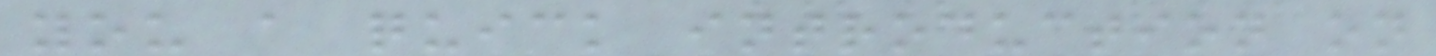you a quick introduction on
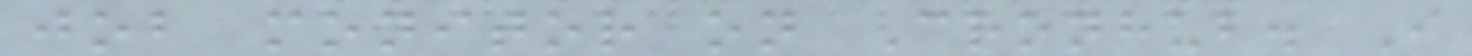job monitor on Cronhub. I
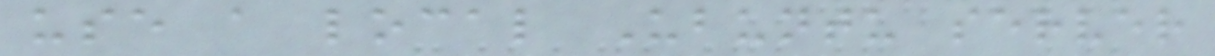use a local Ubuntu server
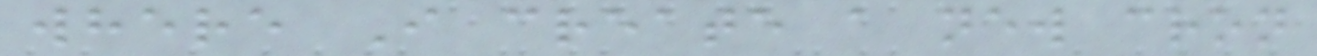where I create a new cron
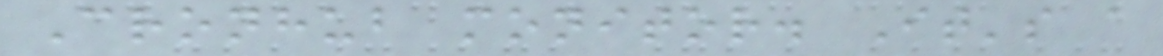Cronhub monitor. It's a
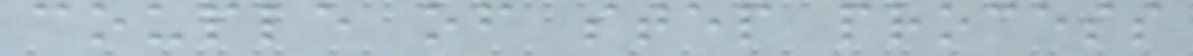couple of step process
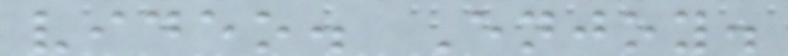video. Enjoy.
